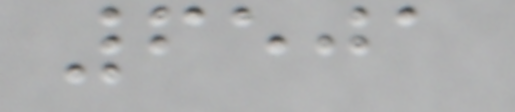6501
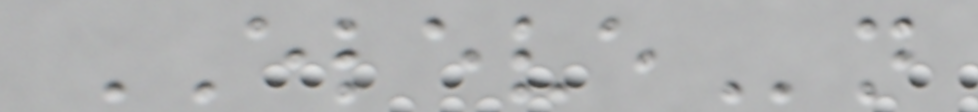ELEVEn
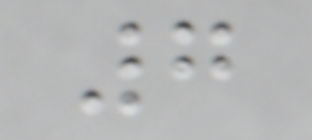7
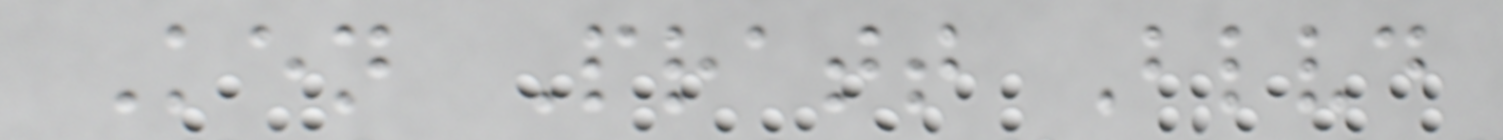Ken Pratt Blvd
